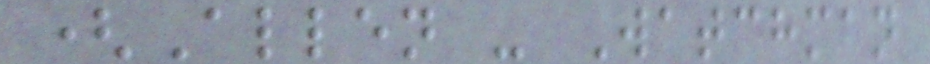(Allen - Watchman
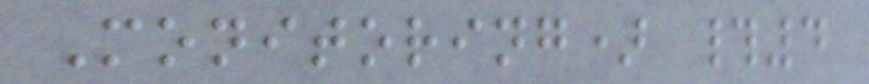Monitoring) #4
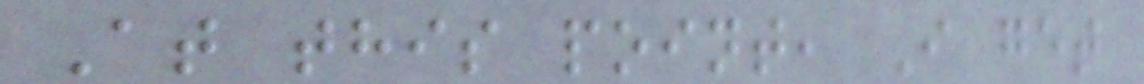At this point, I get
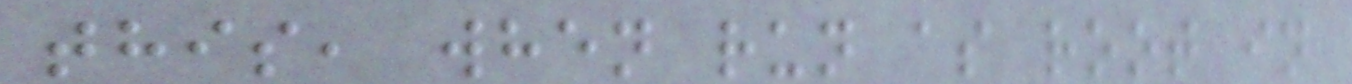this, when run as root in
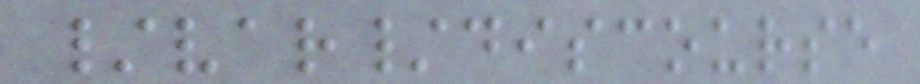/var/discourse
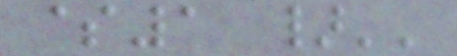$1 }''
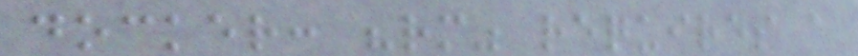docker: "rm" requires a
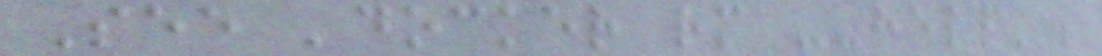See 'docker rm --help'.
